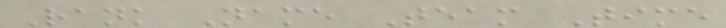Rank Name Team Time
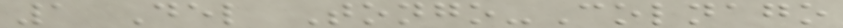1 Del Tongo-Colnago
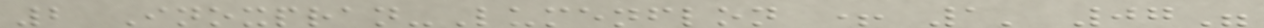2 Inoxpran-Lumenflon + 1' 07"
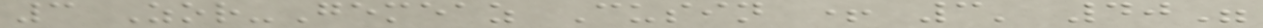3 Zor-Gemeaz Cusin + 3' 40"
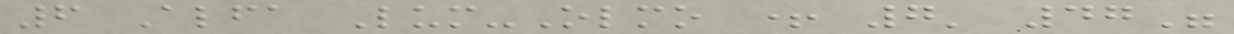6 Alfa Lum-Olmo + 7' 47"
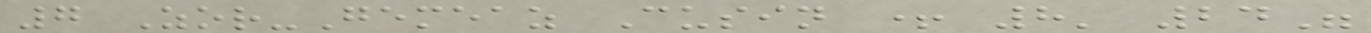7 Zor-Gemeaz Cusin + 8' 24"
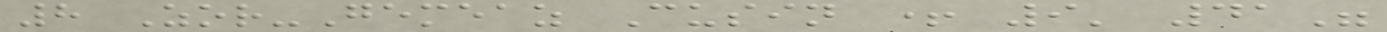8 Zor-Gemeaz Cusin + 9' 41"
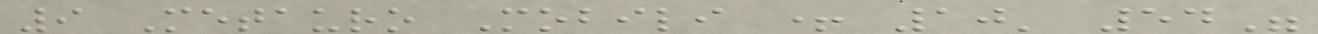9 Metauro Mobili + 10' 54"
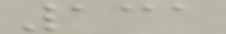131
